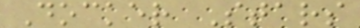Docker Stars
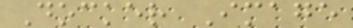Docker Image
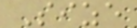Size
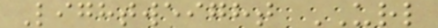Lightweight URL
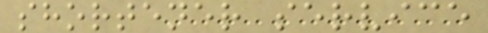shortener service
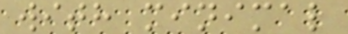with minimal
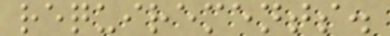requirements.
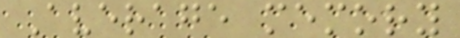Average memory
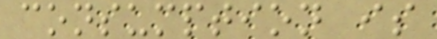consumption is
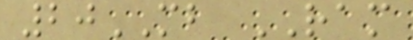20MB RAM
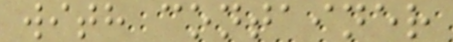with container
